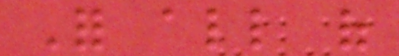For all of
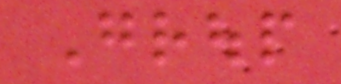Group
